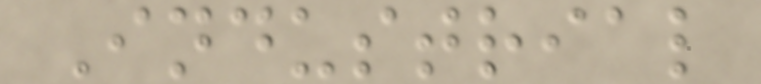Industrial
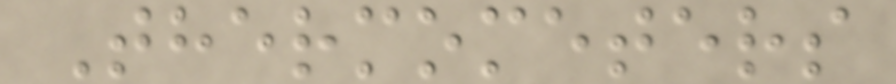Thermometers
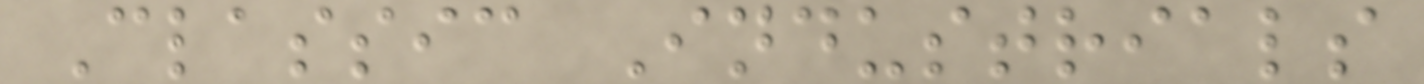Classic Industrials
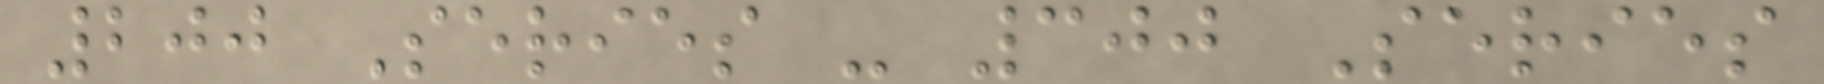200 Series - 300 Series
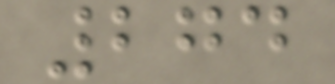274
